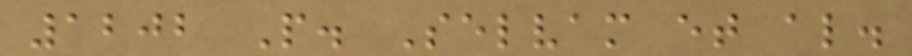1202 P. Selvam et al.
